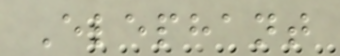Elephant
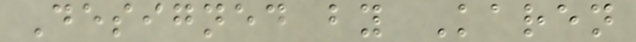Designed by Karen
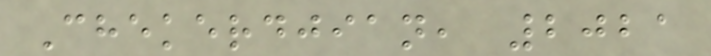Chekerdjian, 2021
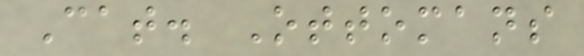Cat. Ottomans
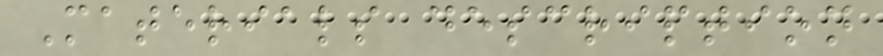Materials description
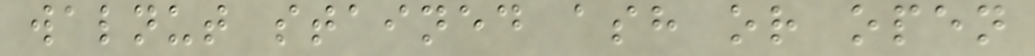walnut stained ash or open
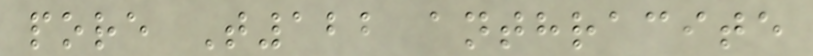pore T122 anthracite
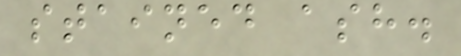stained ash.
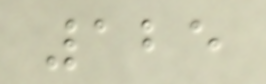125
